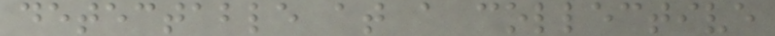detectable at a collective
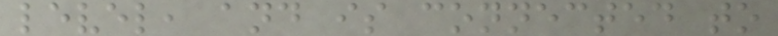level, and is connected to
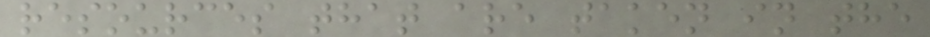resources that are taken in the
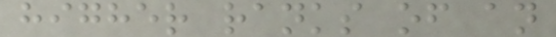higher ranks of an
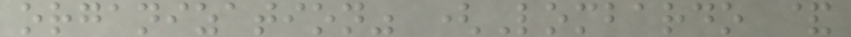organization" (Lombardo &
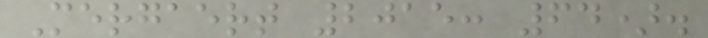Mergaert 2015: 64).
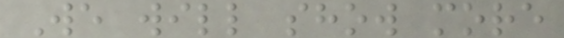We will show more
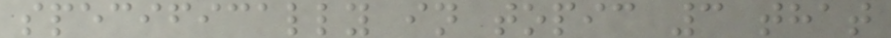specifically in topic 3 that
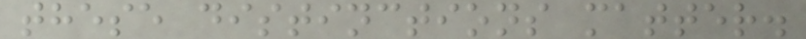these distinctions matter.
